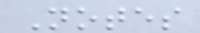Notes
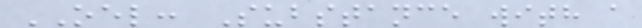OEL: Substance with a
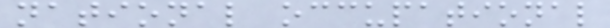national occupational
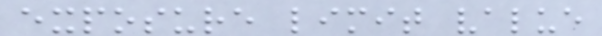exposure limit value
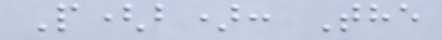P(b): The
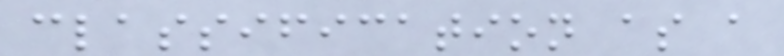classification as a
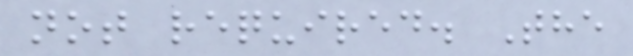not required. The
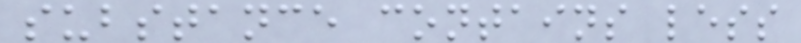substance contains less
